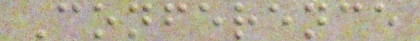Conference
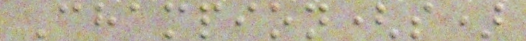Champion(s)
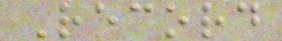Record
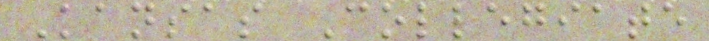Kansas Collegiate
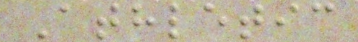Athletic
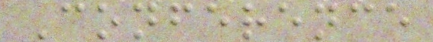Conference
